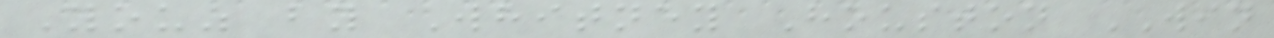You" by Whitney Houston WIN
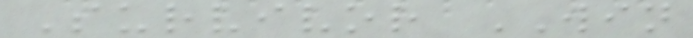Survivor WIN
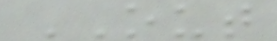OUT
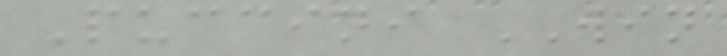Puccini WIN
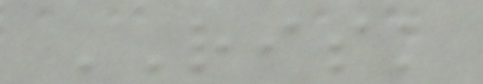RISK
